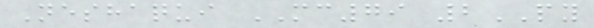Neshaqui MC79 2PY
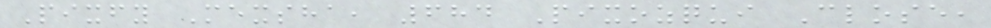Pixfy Mexsha, 684 Pixozqui Close,
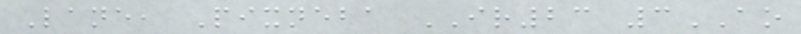Lane, Pixneba IR23 3AO
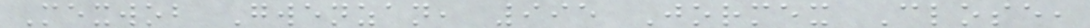Mexwob Gwenzan, 995 Jormex Close,
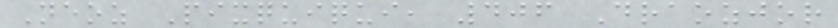Neoz Pixquiqui, 406 Draozjor
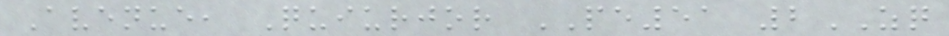Avenue, Quiurjor PE51 2ZQ
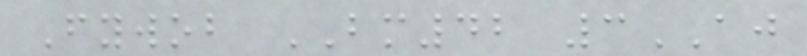Fywob BM42 3AJ
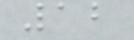12
